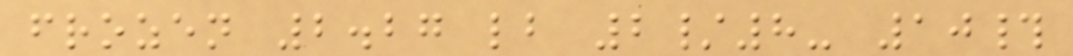frozen 2.27 lb 2/8- 10#
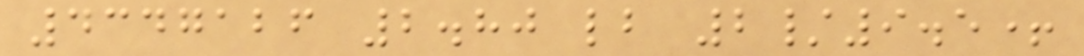4347126 2.80 lb 2/9.5+
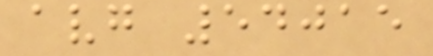avg 54015
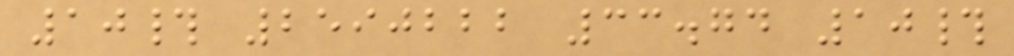10# 2590222 33.74 10#
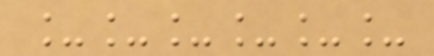______
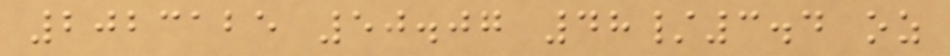2023125 50.07 48/3.4 oz
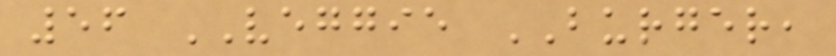56 VEGGIE BURGER,
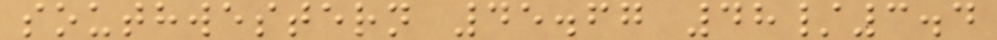southwestern 45.67 48/3.4
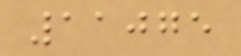11075
